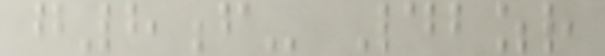g8f- 42zr
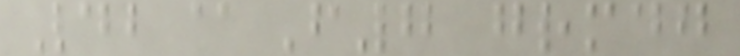42@F7 grmdg
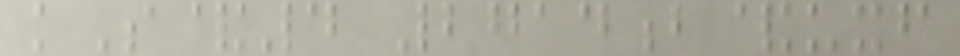kS&4 2714b&uxf
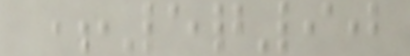+5q90
